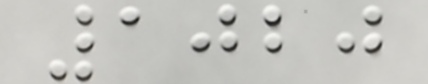1020
